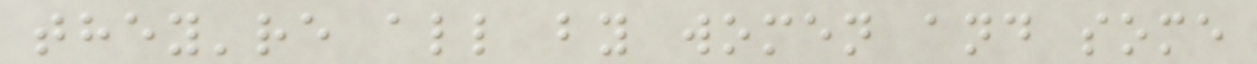they're all by women and some
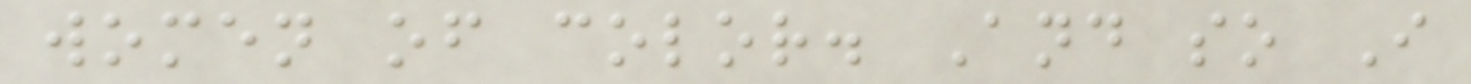women of color. And so I
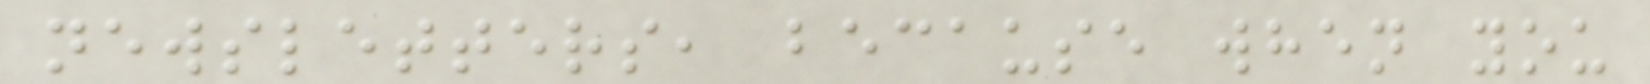newsletters, because when you
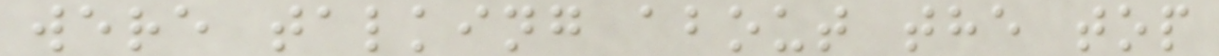were talking about the top
